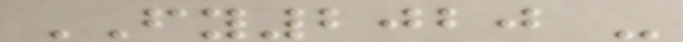FY2020 -
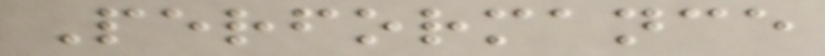Performance
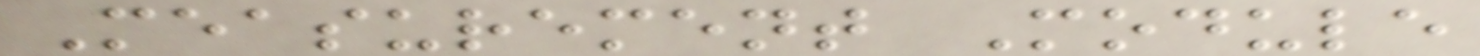Measurement Module
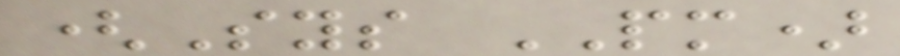(Sys PM)
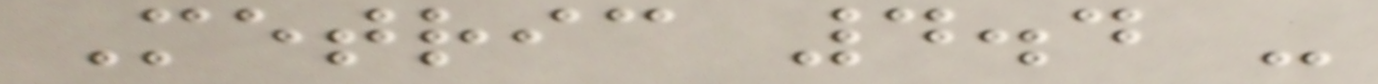Metric 4.4 -
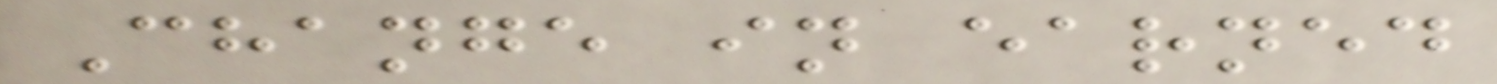Change in earned
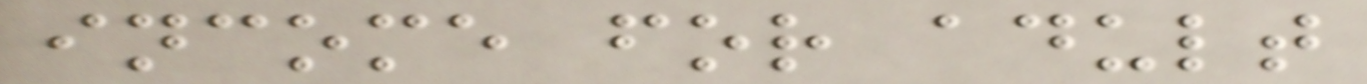income for adult
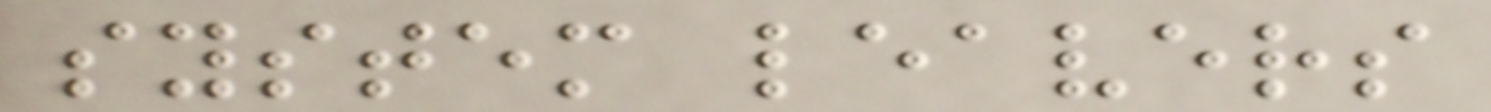system leavers
